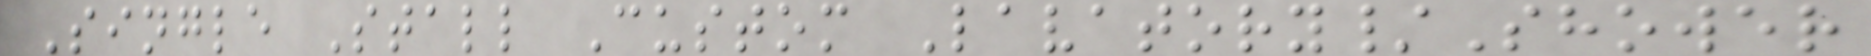Single Stall Custom Lavatory/Shower
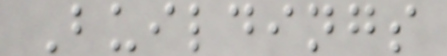Buildings
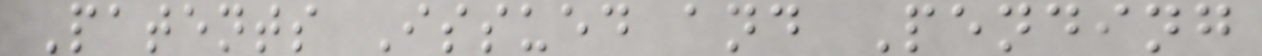Patents Issued and Pending
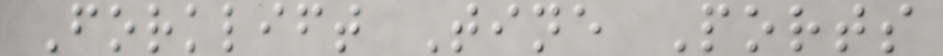Forklift Tine Ports
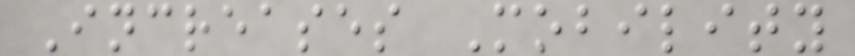Increases Mobility
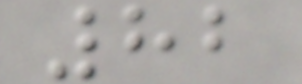82
